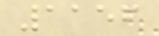1156
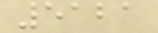5121
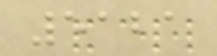5121
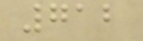712
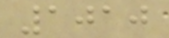1010
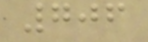706
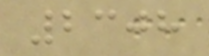2308
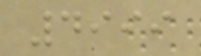4999
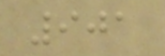901
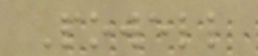Powell
